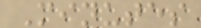Minutes
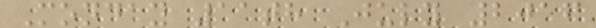Monday 11th July 2016
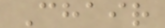Chair
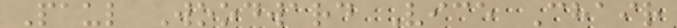Paul Woodward Vice Chair
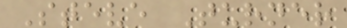Steve Turner
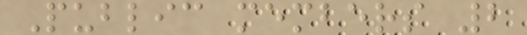Public members 2
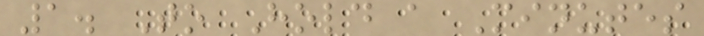1. To Hold a Minutes
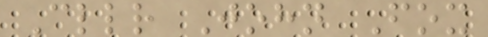Cllr John Fox
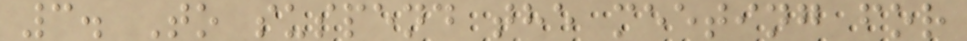3. To suspend the meeting for
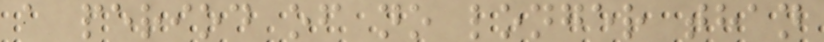a period of no longer than
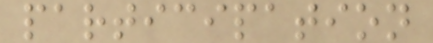participation
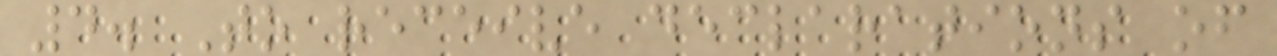4. To receive declarations of
